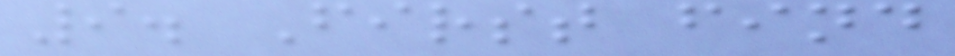9. First find
